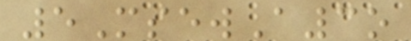5MsewA3o
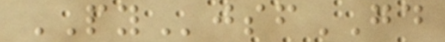PYjsfGD
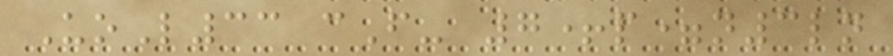UoL33 cF- 7+p=n3ln
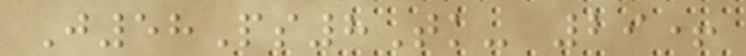J58Ps8Tk- 29+
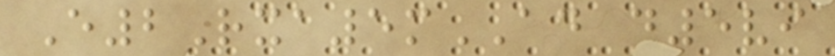E2Rxa5mAD d5vi
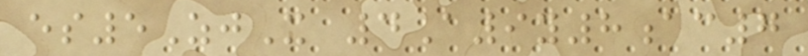es5ZjX 4A9y8ac7
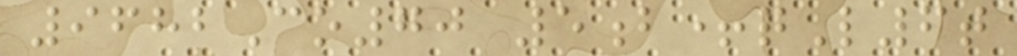9682Co70 5b+qL6t
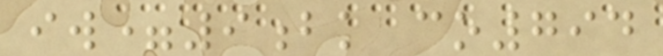iw=9bk co794
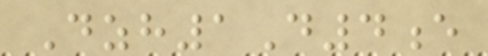Dzh1D4e
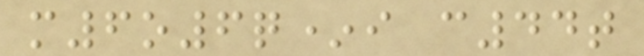m6o6q*i c44t
